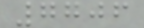7706
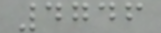4746
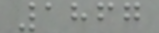1867
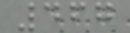467
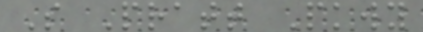S Pratt Pkwy
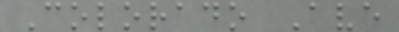Colorado Ave
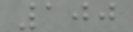100
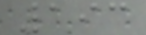193
